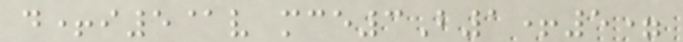d+i5@v mce3B1+5=
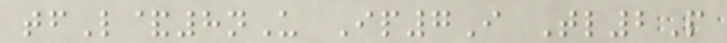tfL&8nU Ip7I Tl2P
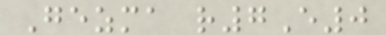Gezma r7E0
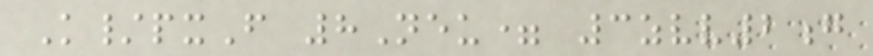K/pxF 8Neu= 3zvv2g
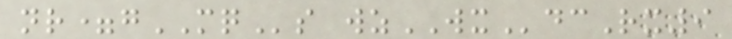nr=gMQs wzWXdcRx9
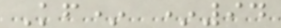Kf* *94
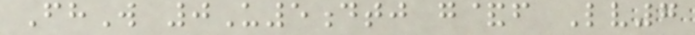FhW 0U5dtj g&f Lv7
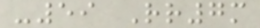-59 Rr7m
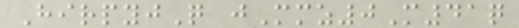HirpyjQ jMmz0M41q
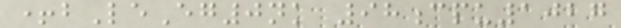+bLeEg0nk 98cpu1027
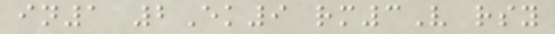in1 2Ek9 rm3V rsy
